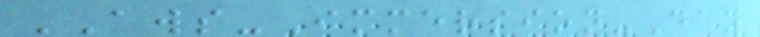AWS-Immersion-Day
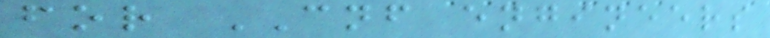for CNF engineers
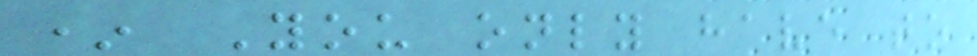* You only have to
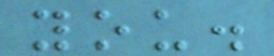you.
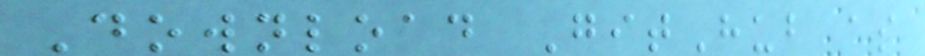Download GitHub as
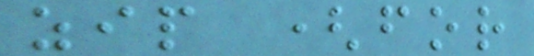zip (for
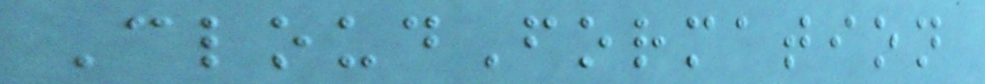CloudFormation
